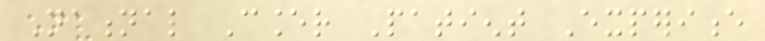National Cancer Patient Experience
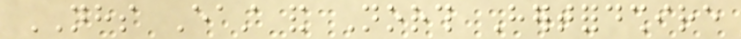NHS East and North Hertfordshire
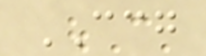CCG
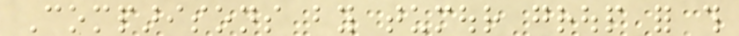Comparisons by tumour group for this
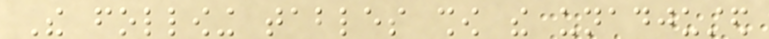The following tables show the unadjusted
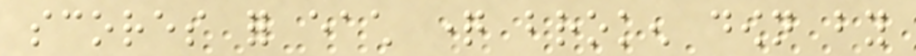scores for each question broken down by
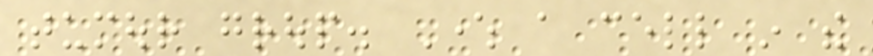tumour group. Where a cell in the
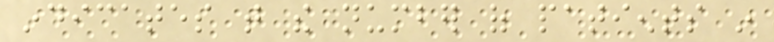indicates that the number of patients in
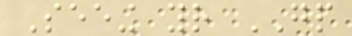Seeing your GP
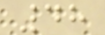48
